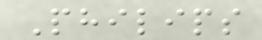Philips
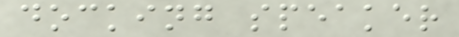docking speaker
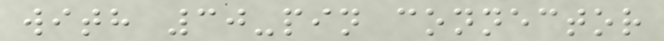with 30-pin connector
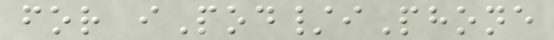for iPod/iPhone
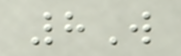8W
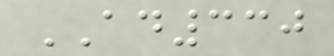AD330
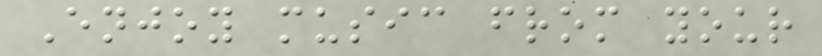Enjoy music from your
